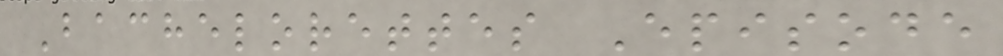Bachelorettes Episode
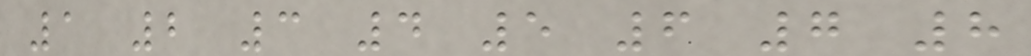1 2 3 4 5 6 7 8
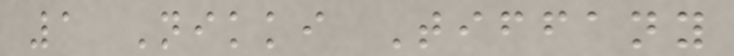1 Nikki Tiffany
